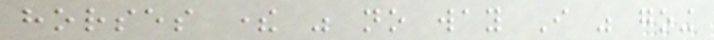horses there was no way I was going
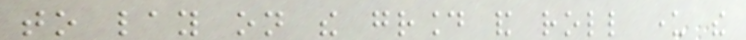to lay on the ground and roll under the
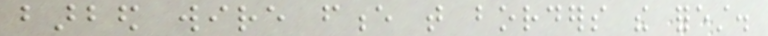barbed wire fence that borders the forest.
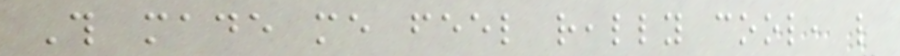This made me feel really cool, like
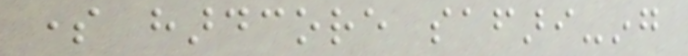some hardcore safari-ing
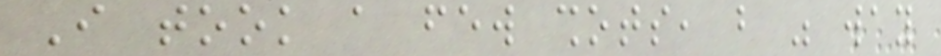I took a few shots, but was way
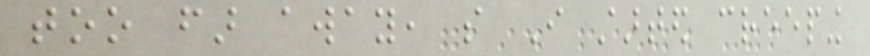too far away, so I started creeping
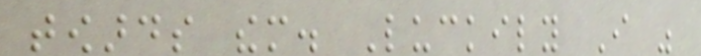towards them. Luckily I was
